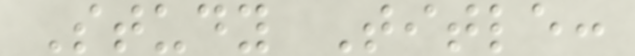Study Title:
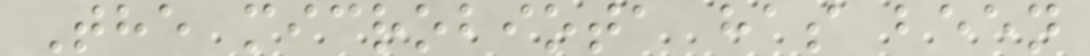The microbiota has been
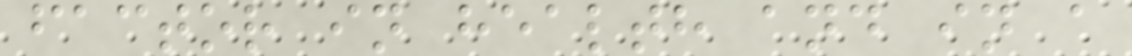factor in health and in a
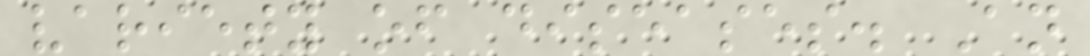variety of diseases. An
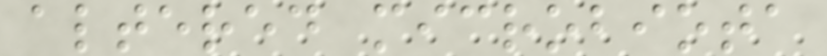altered microbiota
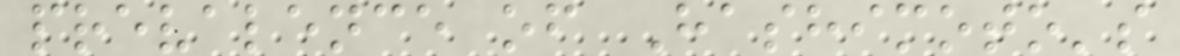prevalence of Hashimoto's
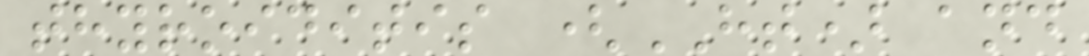thyroiditis (HT) and
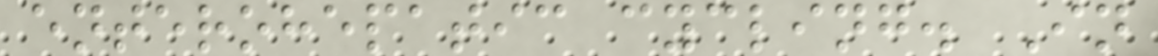enterohepatic cycling. In
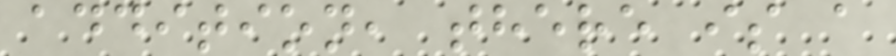addition, there is a
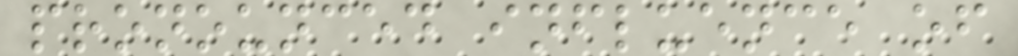pronounced influence of
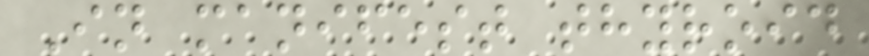In manifest thyroid
